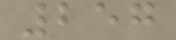257
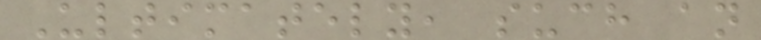Ultimately, such an
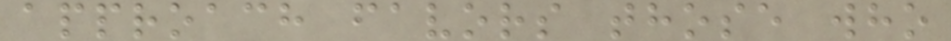approach favors those who
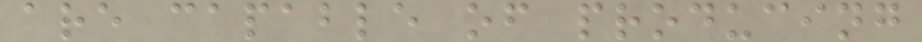are capable of producing
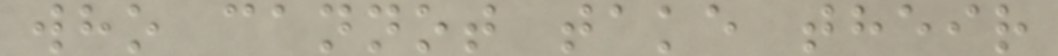who cannot take their
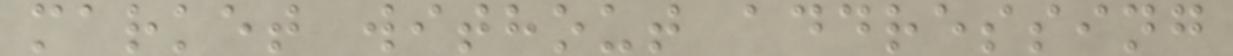market without addressing
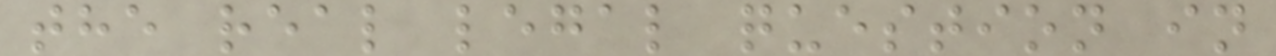the real legal question in
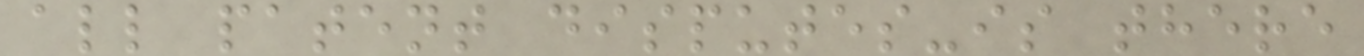all patent disputes-is there
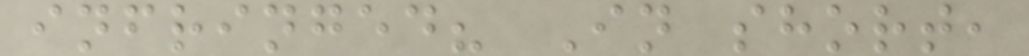infringed? In short,
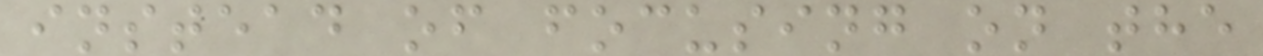instead of focusing on the
